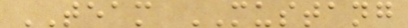TEAM MUSTANG
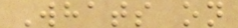Whats on
